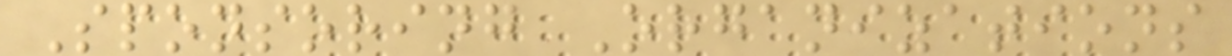Sponsoring Organizations
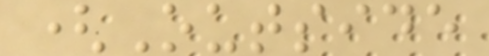(Outside
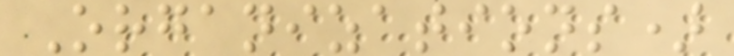Organizations)
